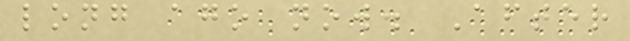long ago now. After
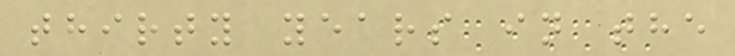thirty years in the
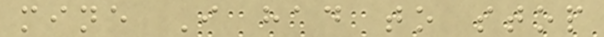mine I had to stop
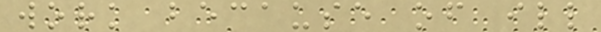work because of ill
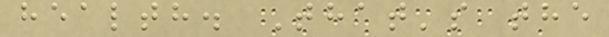health. That's the
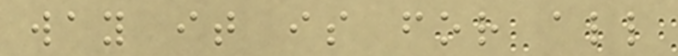way it is for all
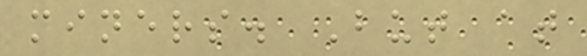miners. But at
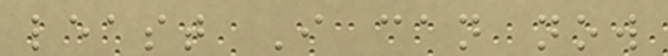least I can now
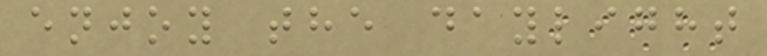enjoy the daylight
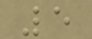5
